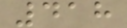418
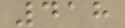418
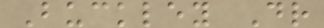Buckley Dr
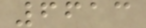6613
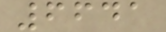6641
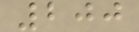200
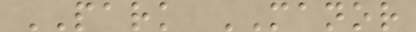PARK MANOR
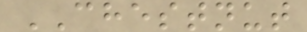CHESTNUT
